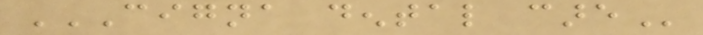CIGNA DENTAL CARE
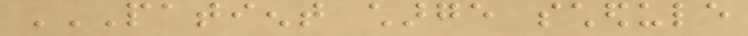PATIENT CHARGE SCHEDULE
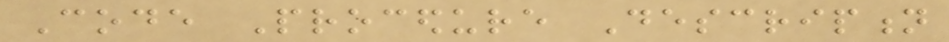Code Procedure Description
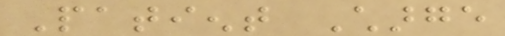Patient Charge
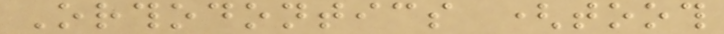Orthodontics (tooth
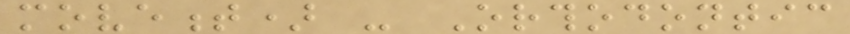movement) - Orthodontic
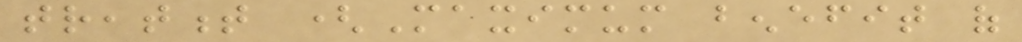treatment (Maximum benefit of
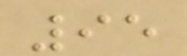95
